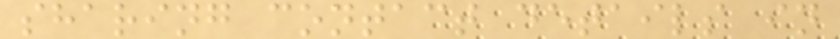sharing contact details in
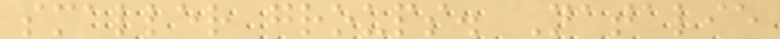smaller groups. Natalie
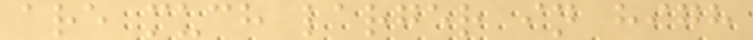are much larger in high
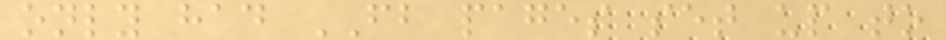only had FB pages set up to
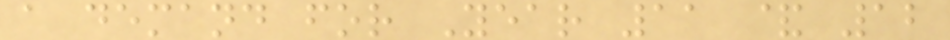a demand for Year 11 & 12
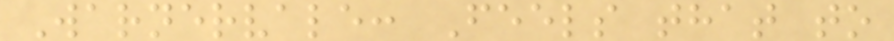Warnervale: Feels that to
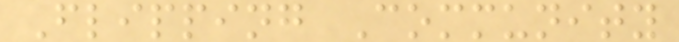Flipping Community
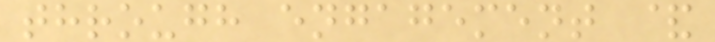through engagement &
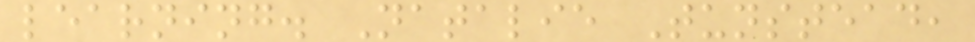learning. Natalie Tunstead,
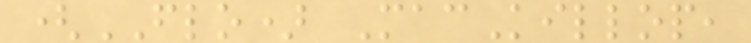(FLO) MacKillop,
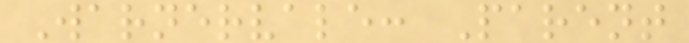Warnervale: Parent
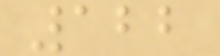122
